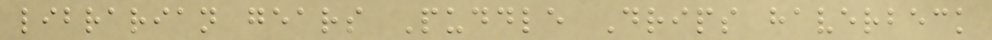librarian gears Puddle Drips haverbeck
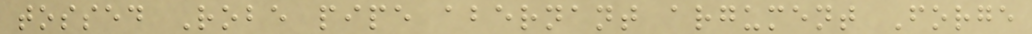tossed Robe pipe abernant argument Forge
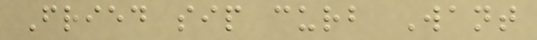Fried sip curb Want
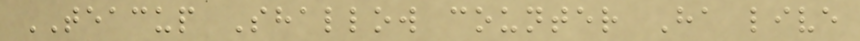TEACUP Shallow counter Ha live
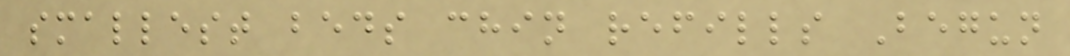smallest beds chin refills Begun
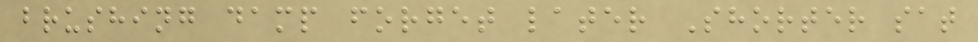brushing damp forget later Shorter sat
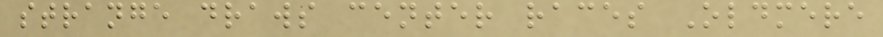strange draws center races Oldmere
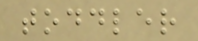toddler
